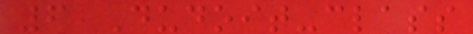6 Dudoit-class
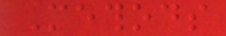Methods
